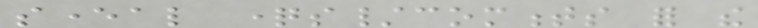several questions/comments for the
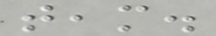team.
